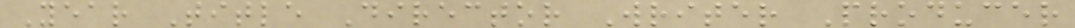Year Title Director Writer Producer
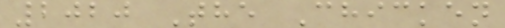2020 The Chicken
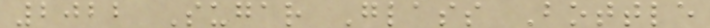2022 Sugar Glass Bottle
